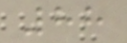88
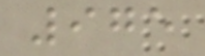975
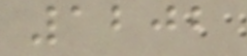1202
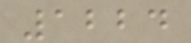1224
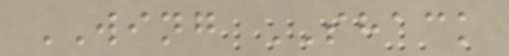WING SHACK
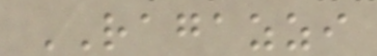RAGAZZI
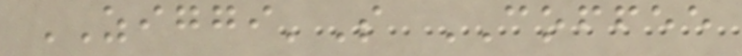ZIGGI'S COFFEE
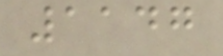1147
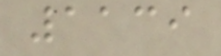1139
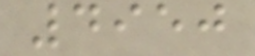4950
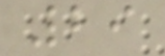29
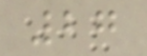27
